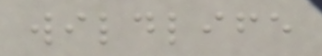wildlife
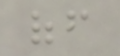off
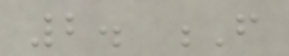2. F
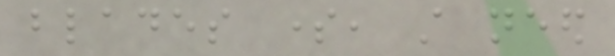blades some, still need
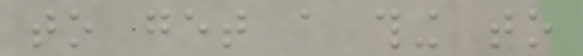to get a thing to
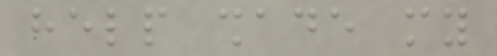help shade my
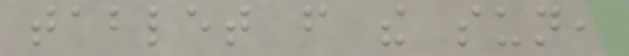tablet from the sun,
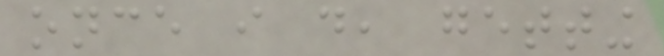once i do, getting
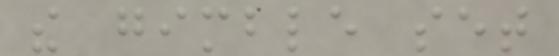the gimble set
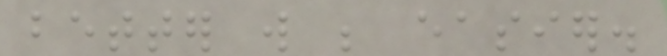better will be easier.
